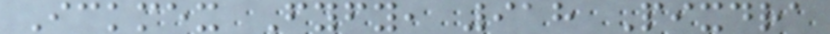Ickmex Fyfy, 918 Pixdra
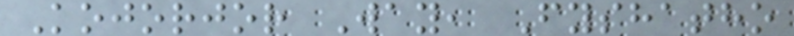Kojorjor Way, Fyshatho
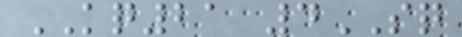KQ21 4SQ
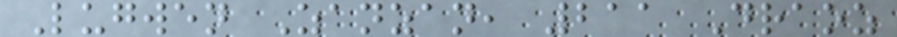Lugwen Zanzan, 211 Draoz
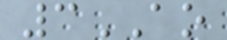3AO
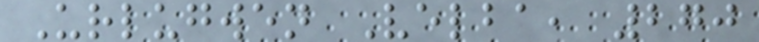Urlugwen Velba, 270
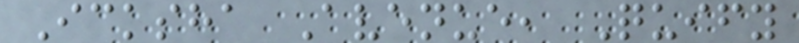Icksha Avenue, Quify
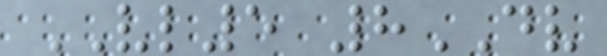VL5 8DV
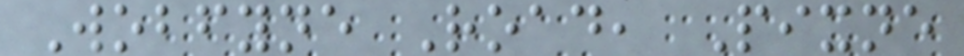Wobfyne Road, Pixne
